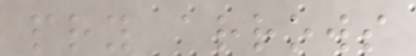pry arrows
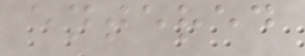entered
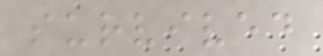survived
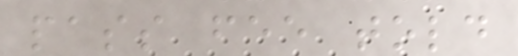pass fee told
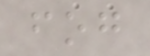fog
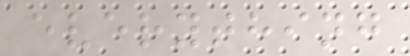everything
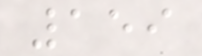159
